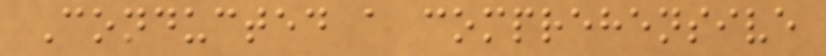Conducted a comprehensive
